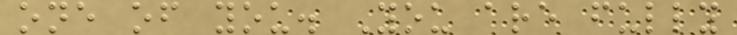one of you. You are fully
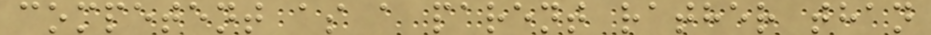competent as a parent rather than
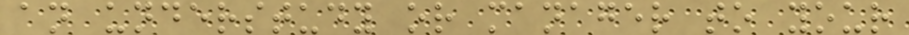an understudy or manager to your
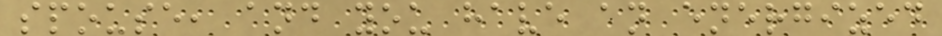spouse, and you have an energized
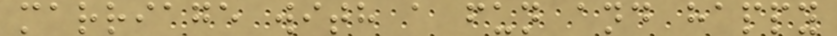marriage with a fun and happy
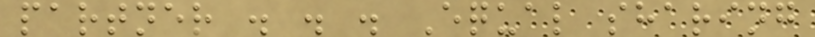partner . . . Equal sharing
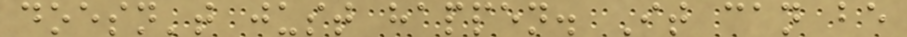doesn't just happen. It can be
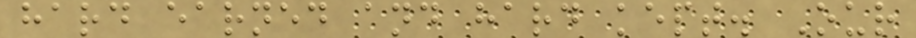hard earned and hard kept. Our
